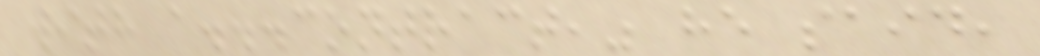with a...contract," he said,
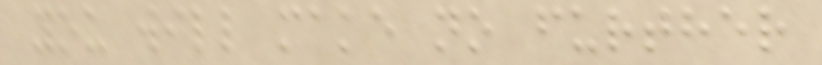you will make no further
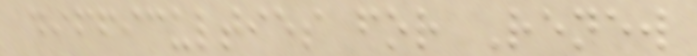difficulties for Renew
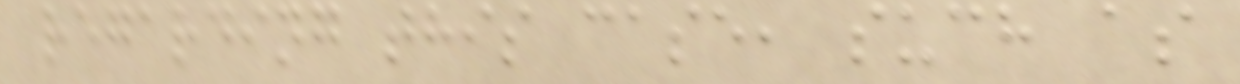regarding this case, such as
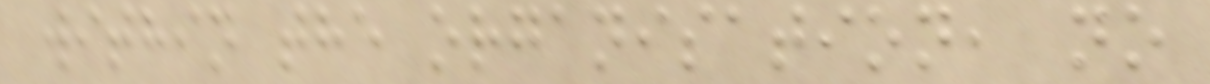within the organisation, no
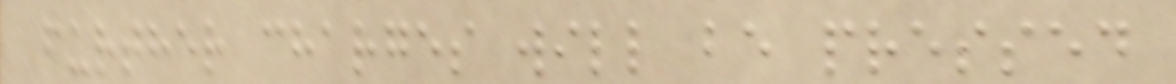further charges will be pressed
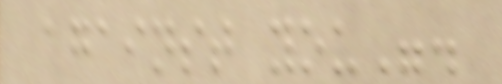against you".
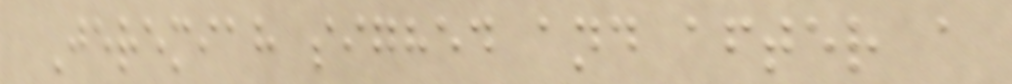Jeremiah sighed and after a
